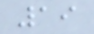19
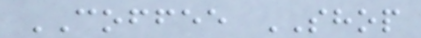COFFEE SHOP
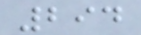294
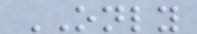ONLY
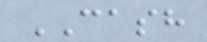CASH
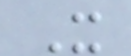X
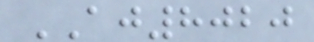AJ8020
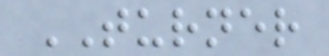TURNER
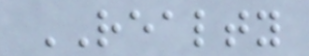REALTY
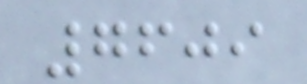7609
